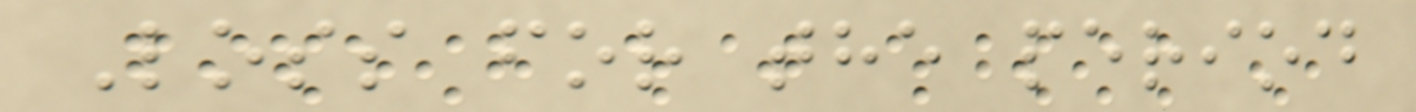Loss for the period
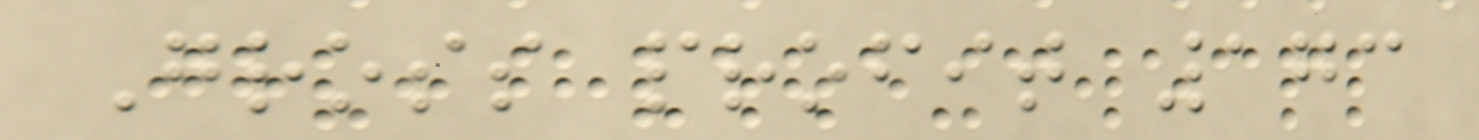Gross profit 173
